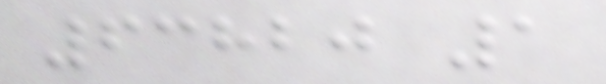63820 1
